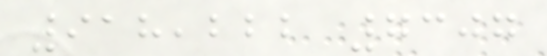918,222 7307
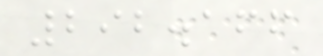292.166
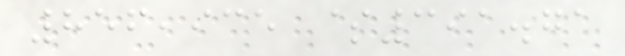856,935 $391.71
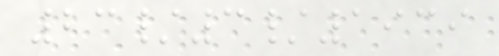23/3/1939
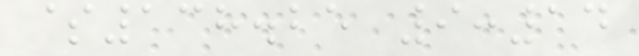$138.25 9:14
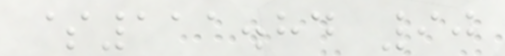$111.84 90
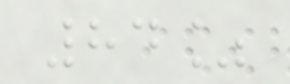84%
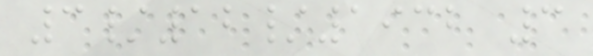3/12/1932 3
